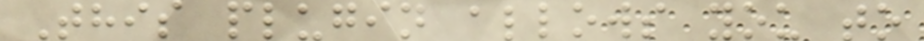This plugin allows you to
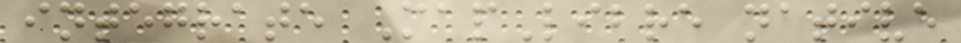integrate MapLibre native
